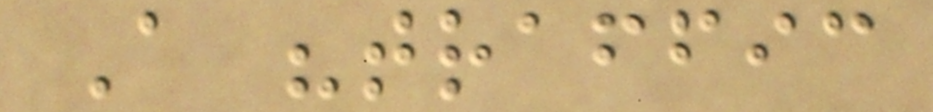A "traffic
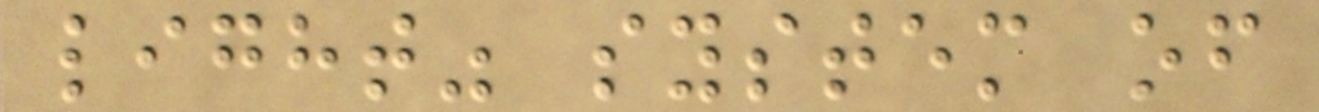light" system of
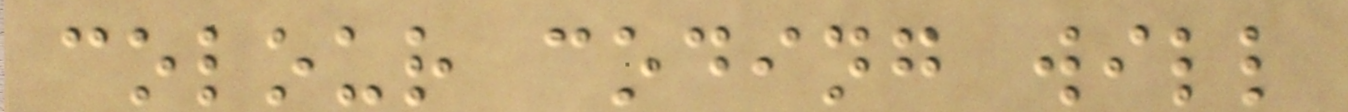colour coding will
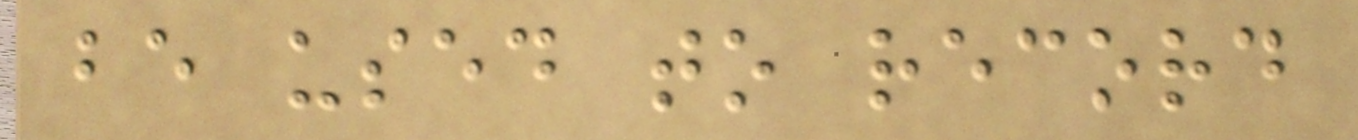be used to record
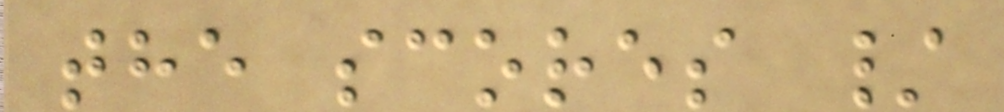the scores /
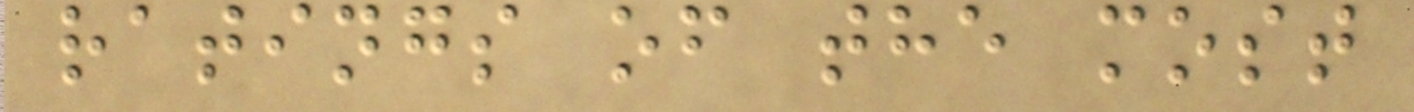ratings of the most
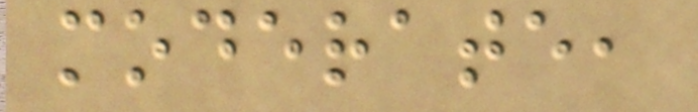moderate,
